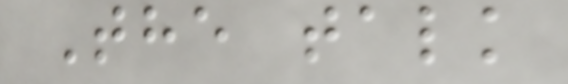The talk
